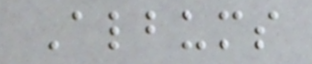Albums
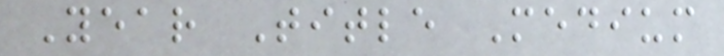Year Title Medium
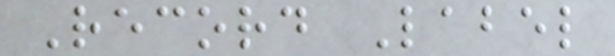Record Label
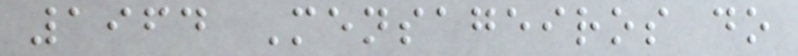1964 Mensageiros do
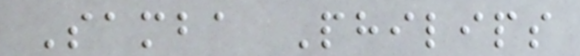Samba Philips
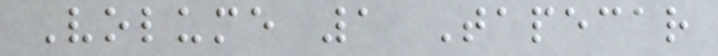Volume 1 Tapecar
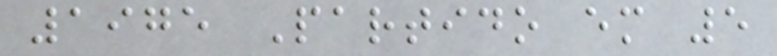1975 Partido em 5
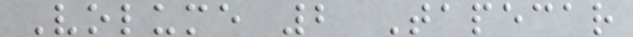Volume 2 Tapecar
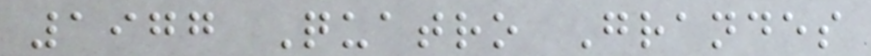1977 Quatro Grandes
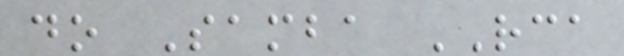do Samba RCA
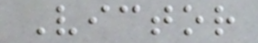Victor
